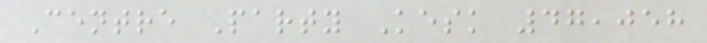Centre Party Kesk 47,058
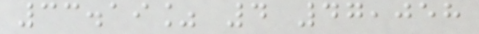33.19% 4 47,058
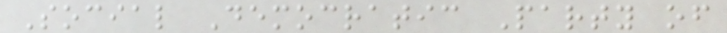Social Democratic Party of
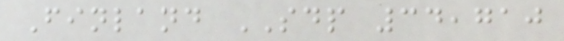Finland SDP 34,710
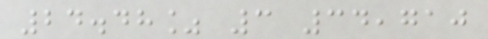24.48% 3 34,710
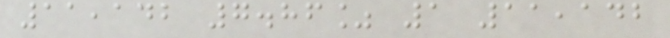11,142 7.86% 1 11,142
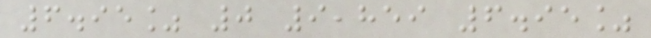6.95% 0 9,859 6.95%
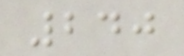240
